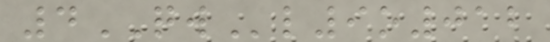4QWl9o012
